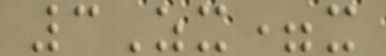3Zx=x
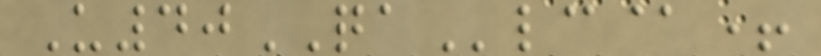U40QAlc@+
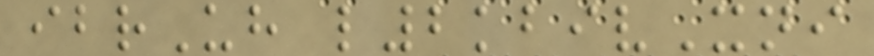ibrUh l2kbivXni
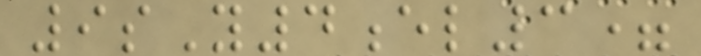9sY4el3=
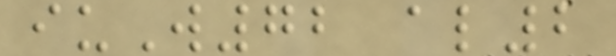iuW72 al2
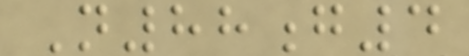N88g4
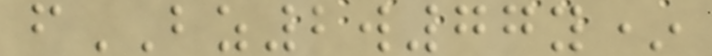fBZ2w77y*
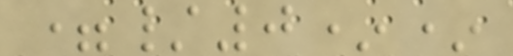=/0**
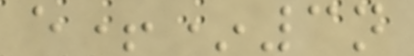e+*3n
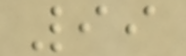99
